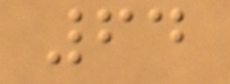64
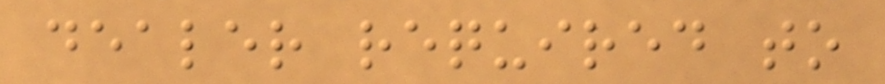dealer required to
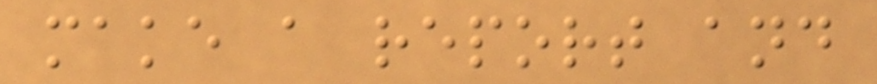make a report and
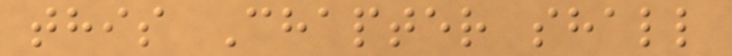this Chapter shall
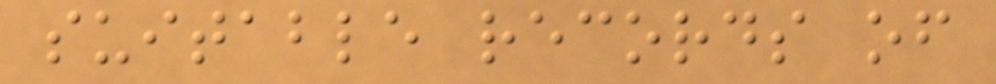suitable records of
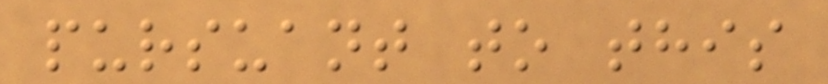pursuant to this
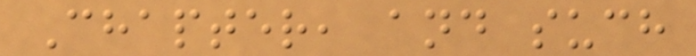Chapter, and such
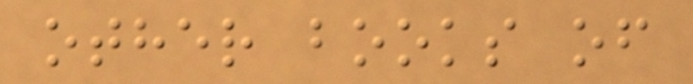other books of
